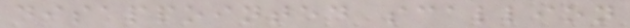disappointed scallion
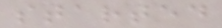started
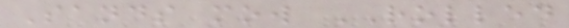Sands mow ROLLED
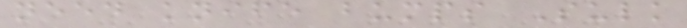need knife bumps Sulk
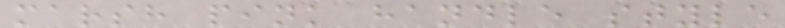marsh pink handle style
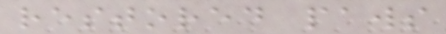restored paws
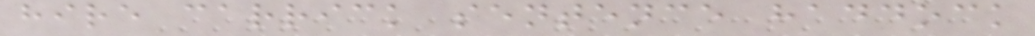hire carrick sentence haddock
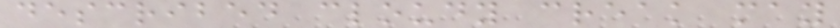described cloudy creak may
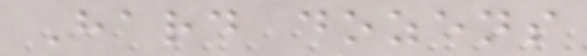Hard dozens
